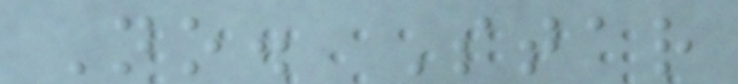No. Star
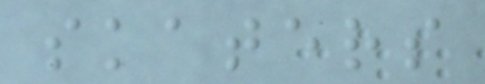skaters
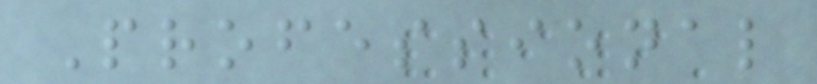Professional
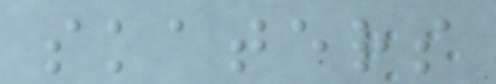skaters
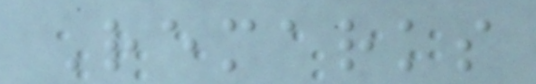Remarks
